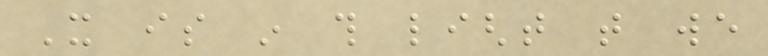It is in this light that we
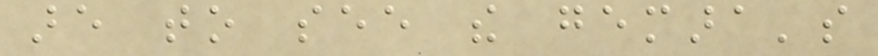are to see the gemara's
